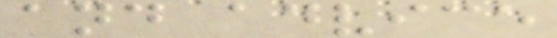and advice
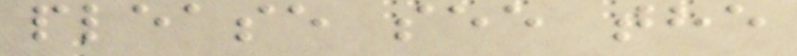please see the
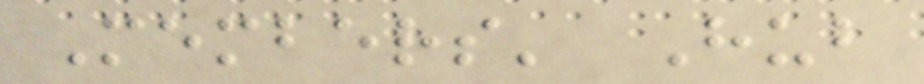Members' Hub
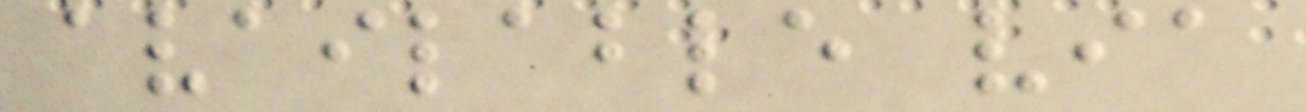available via
